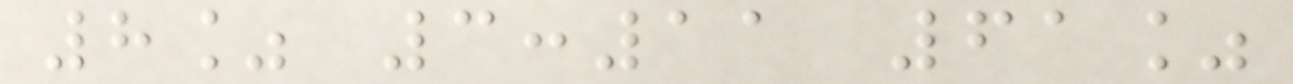8% 3:11 61%
